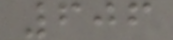606
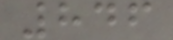846
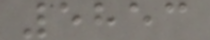5853
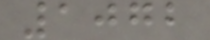1072
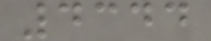4344
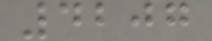4207
